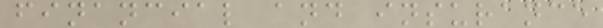financial and insurance
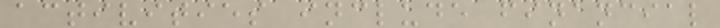activities include financial
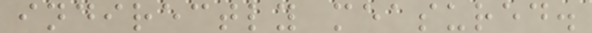indirectly measured.
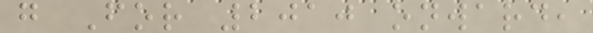g For 2010 onward,
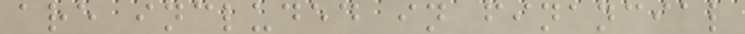are included in financial
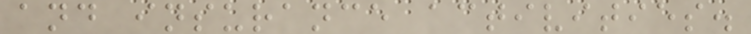and insurance activities.
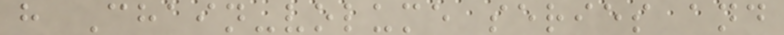h Chain-volume series and
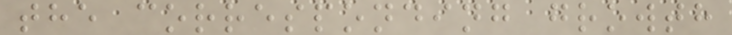the corresponding growth
